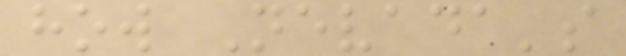how Nevada's
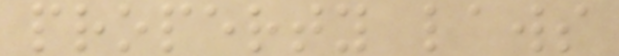property laws
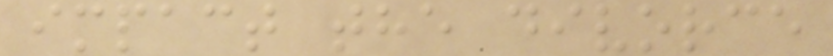impact the divorce
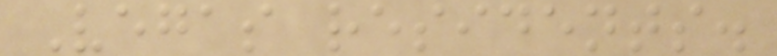Vegas residents.
